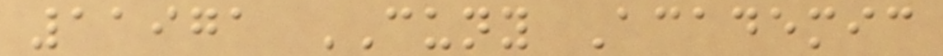11971 CUNY Academic
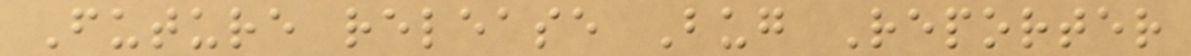Future release Bug Reporter
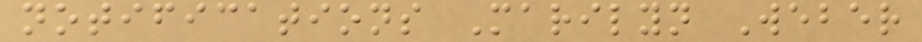notifications Marilyn Weber
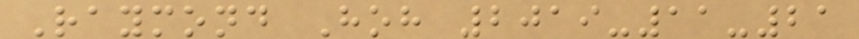Raymond Hoh 2019-11-21
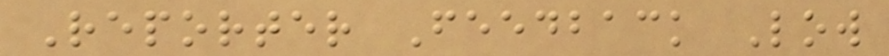Reporter Feedback Low
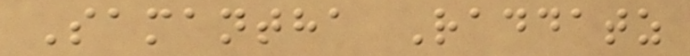Samantha Raddatz
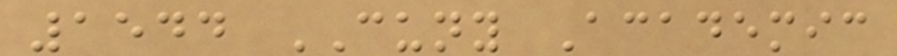1544 CUNY Academic
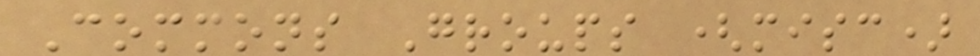Commons Groups (misc)
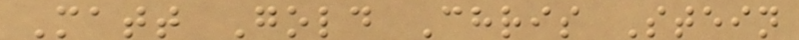Matt Gold Chris Stein
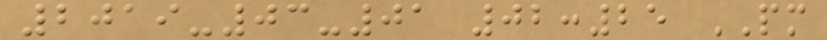2019-03-01 02:25 PM
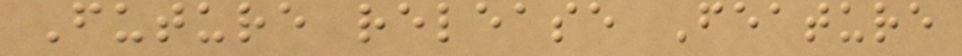Future release Feature
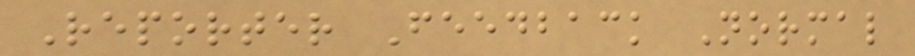Reporter Feedback Normal
